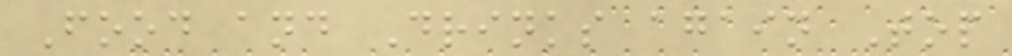Food and Drinks again Top
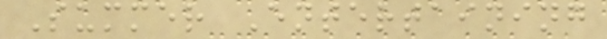Summer Entertaining
